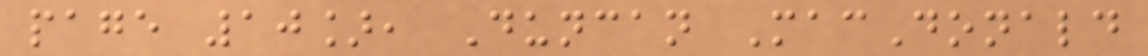page 10], Duncan MacDonald
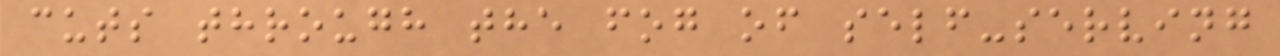cuts through the fog of self-serving
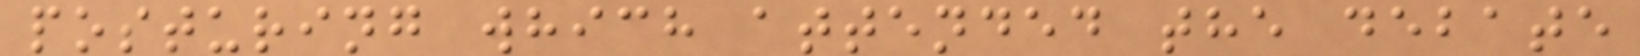posturing which attended the debate
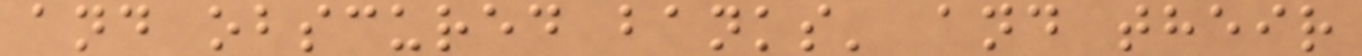and obscured banks' and their
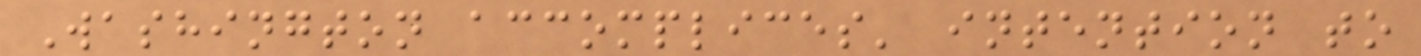Washington accomplices' intention to
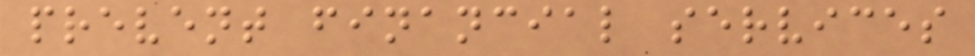prevent financial services
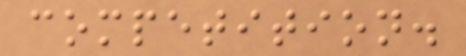competition.
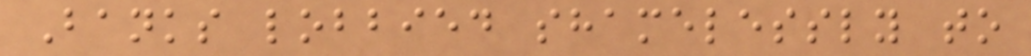Banks lobbied shamelessly to
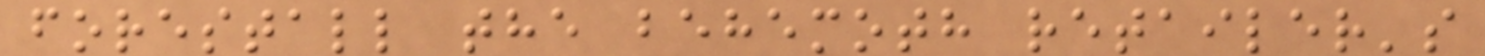forestall the behemoth retailer's
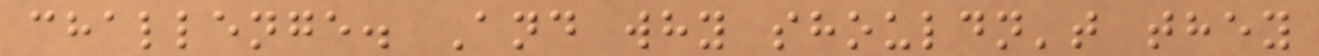challenge. And why shouldn't they
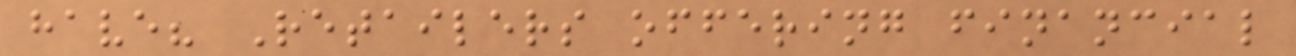have? Retailers offering financial
